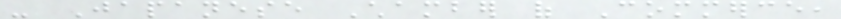- Japanese Chamber of Commerce,
